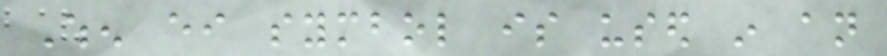When either symbol is used in an
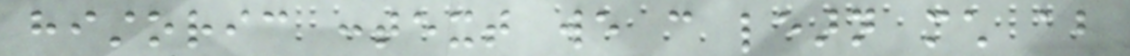historic context we can learn much about
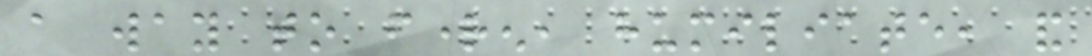a way to frighten, humiliate, and
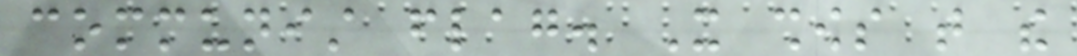communist flag. It shows that the
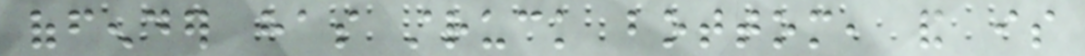offender has struck bottom, and is
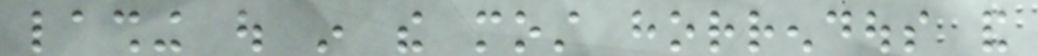lashing out in the most horrendous and
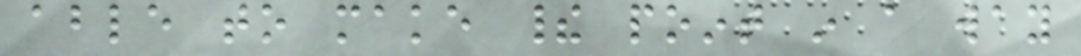able to make their point in a way
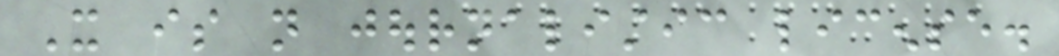It is not journalistic license.
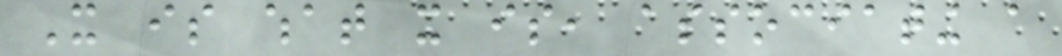It is what it is, associating a
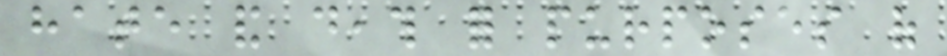hate and death for purposes of
